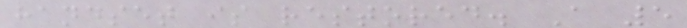handset is restored. A 5
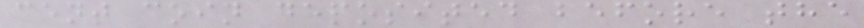cent coin deposited before the
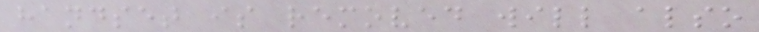handset is removed will also
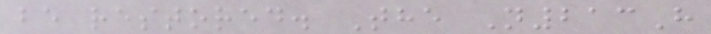be restored. The N213H
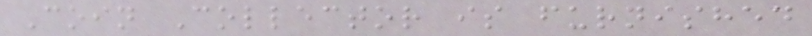Coin Collector is furnished
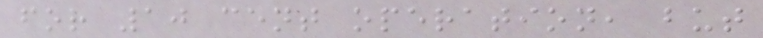for 10 cent operation, but
